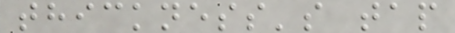thickness's tap
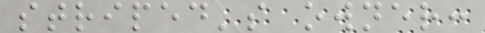striped's owner:
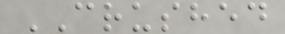CRUSHED
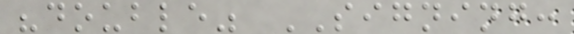"double" SIGNING:
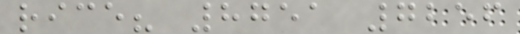rice? 8751 7256
